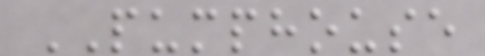PUMPHOUSE
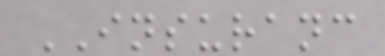INSURANC
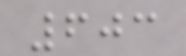603
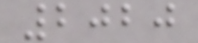2020
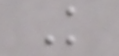K
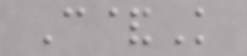C&K
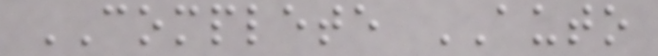COMPLETE AUTO
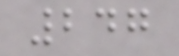247
